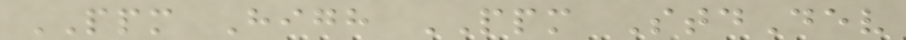PPM High PPM StdDev
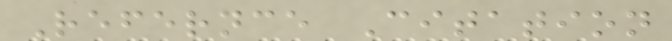Refernce Citation
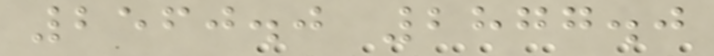2560.0 2877.0
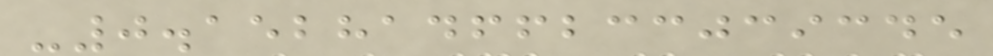-0.15281466233039345
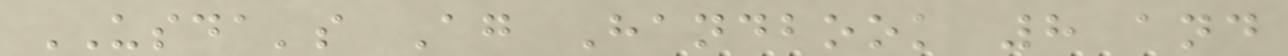USDA's Ag Handbook 8 and
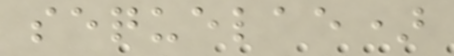sequelae)
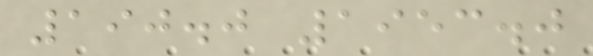190.0 1953.0
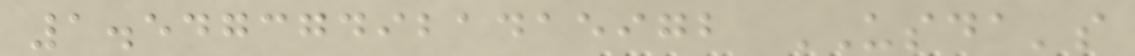1.547374921415972 USDA's
